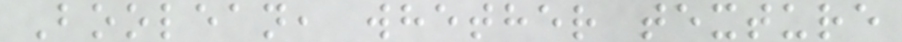Boolean, whether texture
